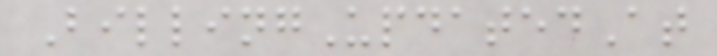BillingUpdatedAt
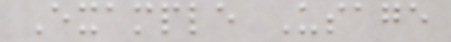Example Usage
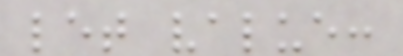let value:
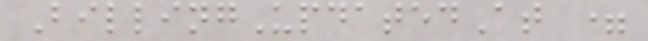BillingUpdatedAt =
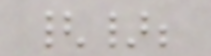{};
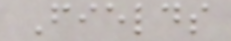Fields
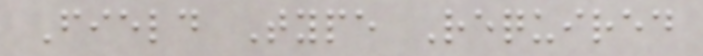Field Type Required
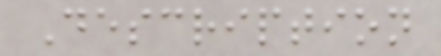Description
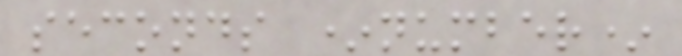seconds *number*
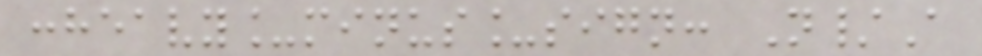:heavy_minus_sign: N/A
